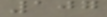107
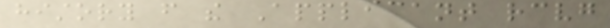history from the Applicant receiving
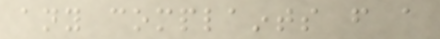any complaints from a
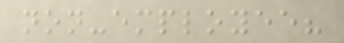non-employee?
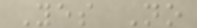Yes No
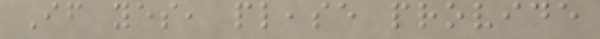If yes, please provide
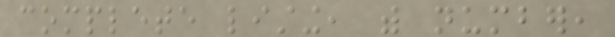complete listing, with number,
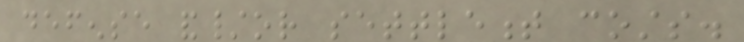defense and/or settlement costs.
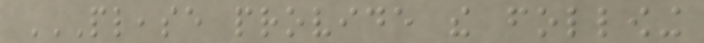PLEASE PROVIDE THE FOLLOWING
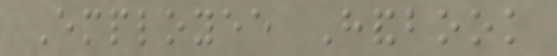Employee Handbook
